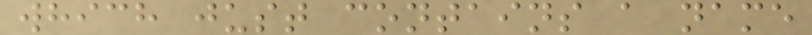which just contains a name
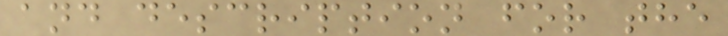and description for the
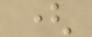(
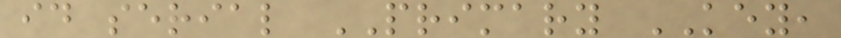id serial PRIMARY KEY,
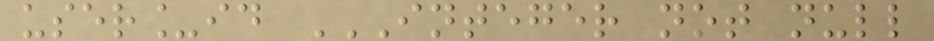user_id INTEGER NOT NULL
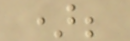);
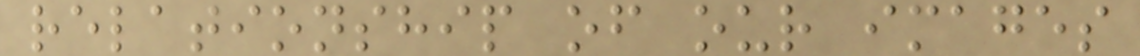relationship of our images
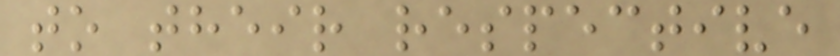to their respective
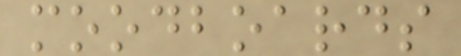moodboards
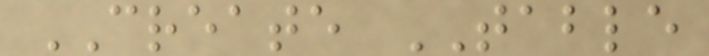CREATE TABLE
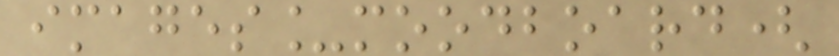images_moodboard(
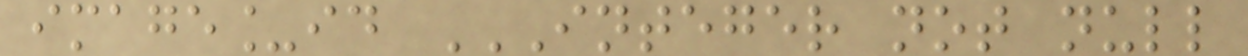image_id INTEGER NOT NULL
